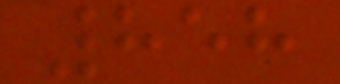858
